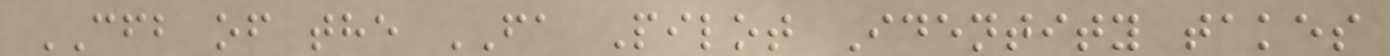CFB of the FA Pilot Identity takes
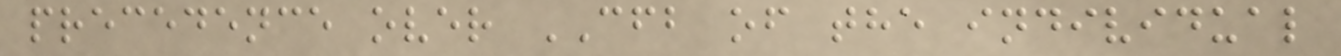precedence over CFB of the individual
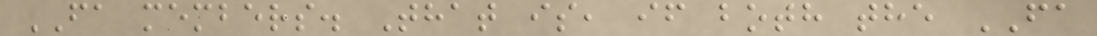FA members. That is, if both the FA
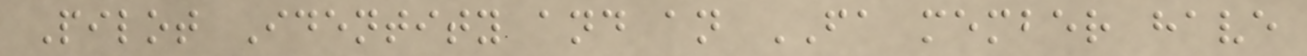Pilot Identity and an FA member have
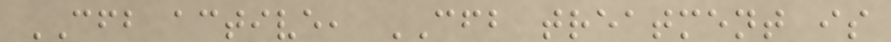CFB active, CFB treatment is
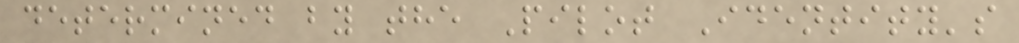determined by the Pilot Identity's
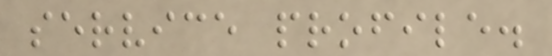service profile.
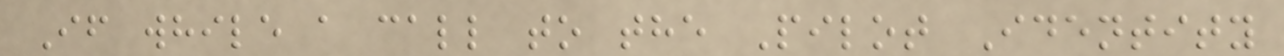If while a call to the Pilot Identity
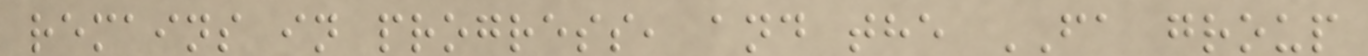remains in progress, and the FA group
